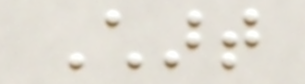Chart
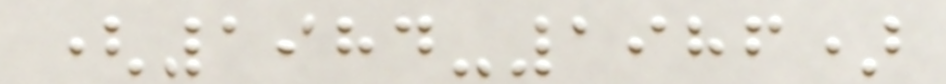(1984-1986)
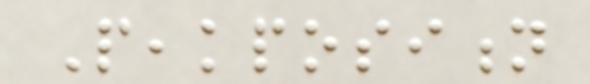Peakposition
